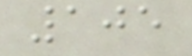105
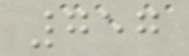757
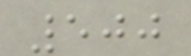500
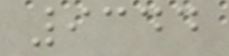9344
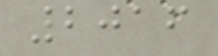2016
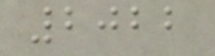2022
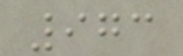973
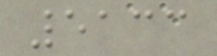5133
